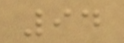94
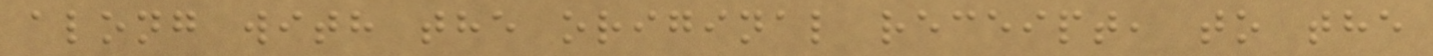along with the original receipt, to the
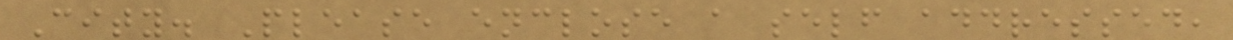City. Please enclose a self addressed,
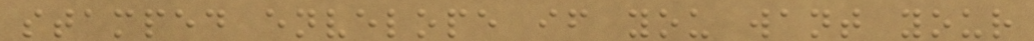stamped envelope if you want your
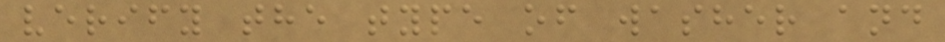verify the type of washer and
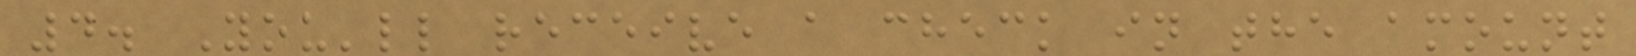4. You'll receive a check in the amount
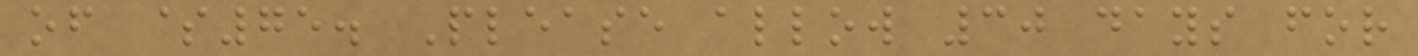of $75. Please allow 30 days for
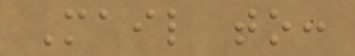Mail to:
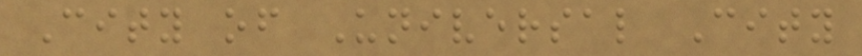City of Universal City
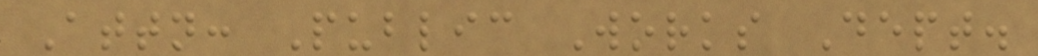Attn: Public Works Dept.
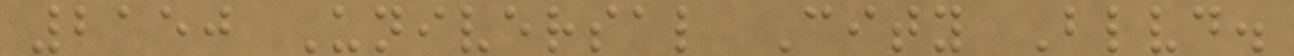2150 Universal City Blvd.
